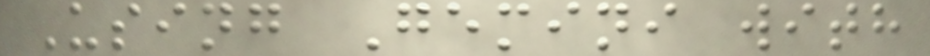Using Gemini with
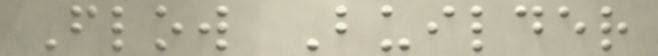Flow Builder
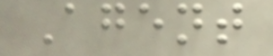Agent
